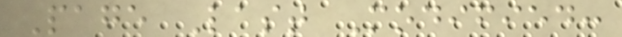Page Last Modified:
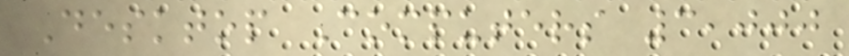Desktop Computers 3,000
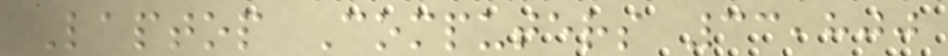Laptop Computers 33,800
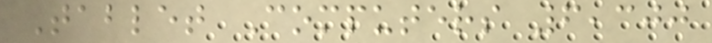Tablet Computers 6,300
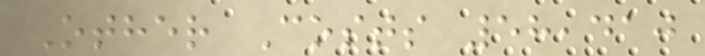Other Costs 58,410
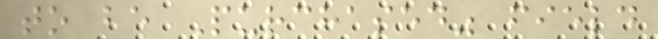to be Purchased" field
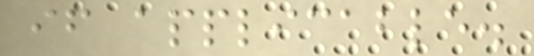if applicable.
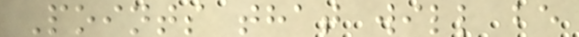Points that will be
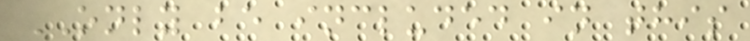ONLY be included in this
